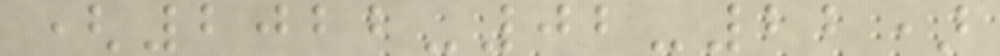(2022-02-22)
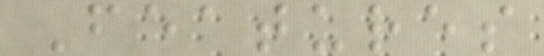Features
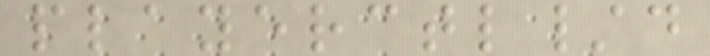playerctl/d
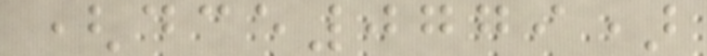(dce0779)
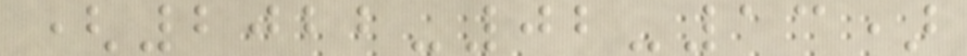(2022-02-13)
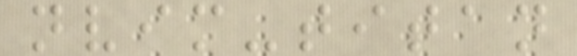nvim-titan
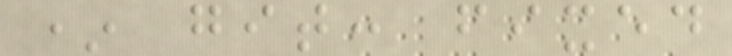* git: fixed
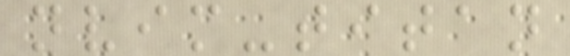nvim-titan
